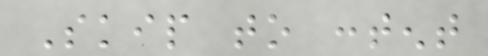Skip to content
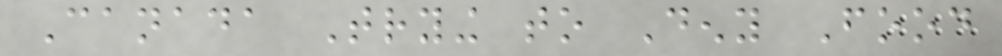Canada Trying to Deny Food
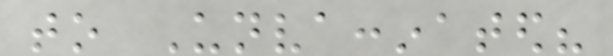to Unvaccinated?
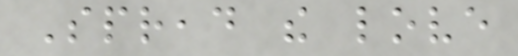Spread the love
